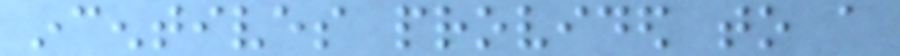incentives provided to a
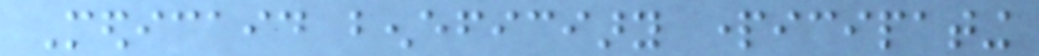Medicaid beneficiary participating
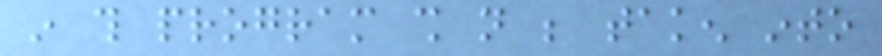in this program shall not be taken into
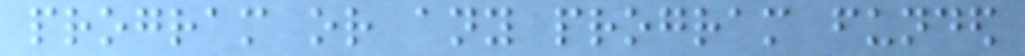program or any program funded
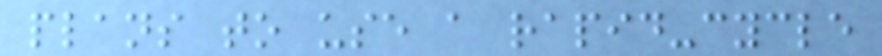plans to use a rapid-cycle
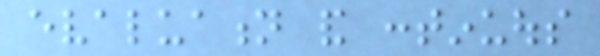evaluation and continuous
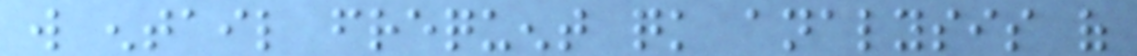will entail frequent quick analysis of
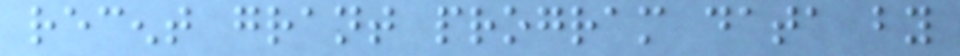recent grant program data by
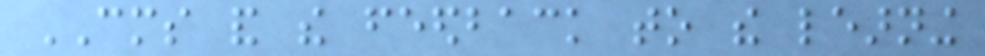CMS and the feedback to the learning
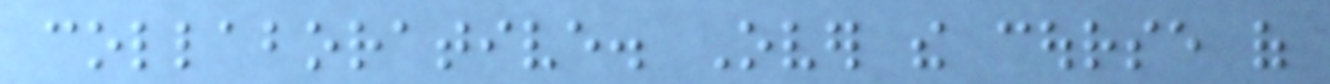collaborative. Over the course of
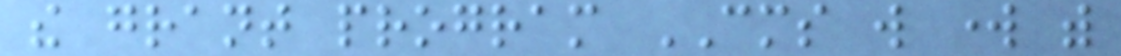the grant program CMS will work with
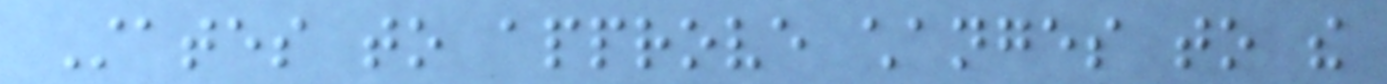States to approve changes to the
